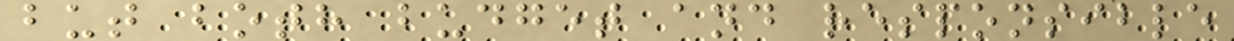but both budget and responsible
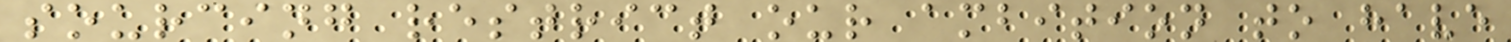sourcing restrict our ambition to have
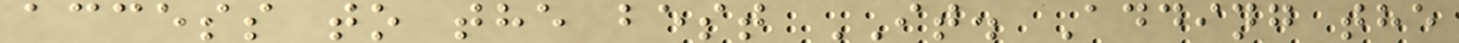access to the best IT. Adding the
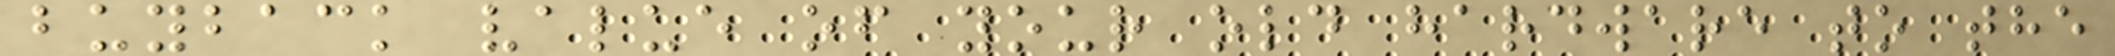buyback value of your old hardware to the
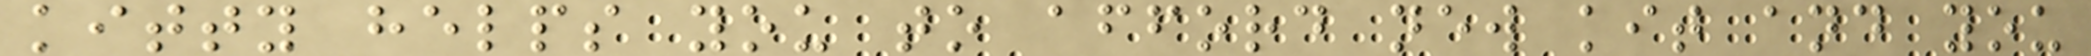kitty helps you to afford new kit and you
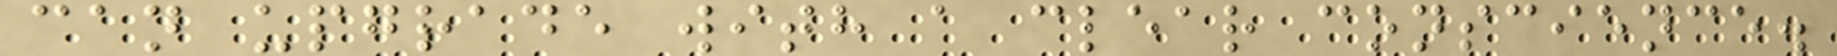can upgrade with a clear conscience.
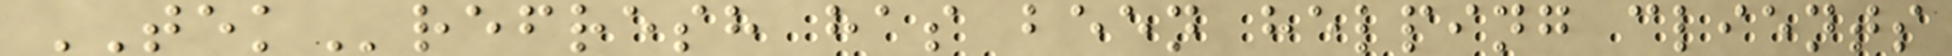TEKrefresh has been helping clients
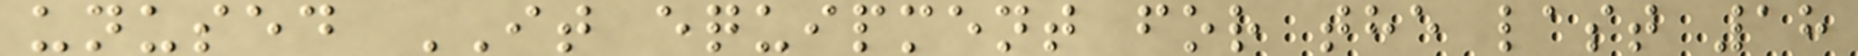unused IT equipment for the last 18
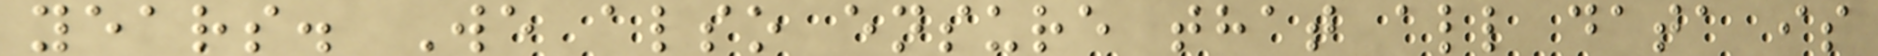years. We also ensure that all data is
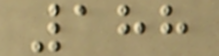188
